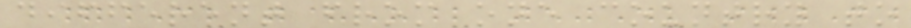different from one country to
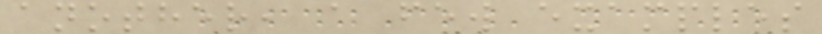another, a few examples
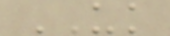UK
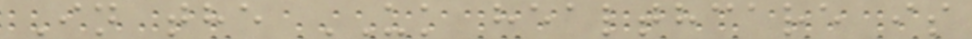In the UK healthcare is
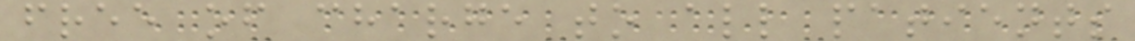free of charge to all patients
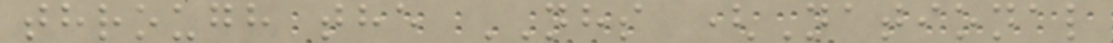through the NHS (National
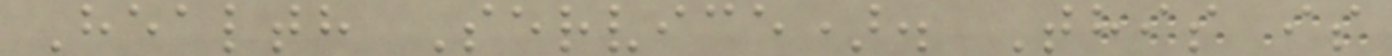Health Service). This is
